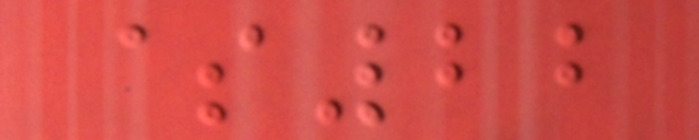$22
